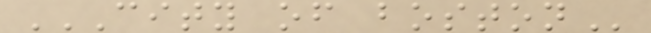CITY OF BOSTON
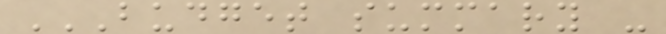BUDGET SUMMARY -
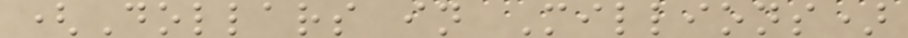(Dollars in Millions)
